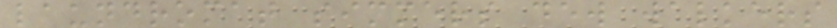laundromat simmers dew walkers
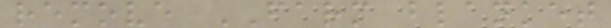remove FARM blanket
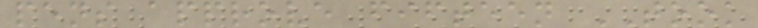pens approve fifteen TOOK
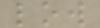low
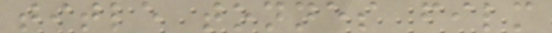title tonnes film
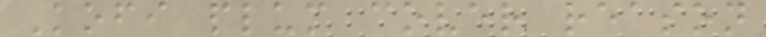Kofi plum cover reason
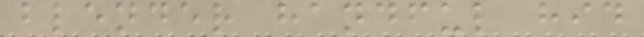blender handful hid
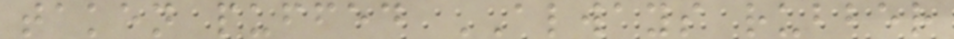taken puffed ALWAYS rubber
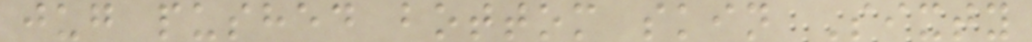jug pushed bottom skin Sixty
